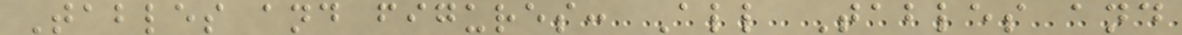Tables and figures: All Tables and
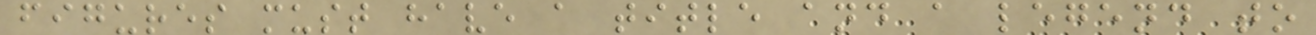figures must have a title and a legend to
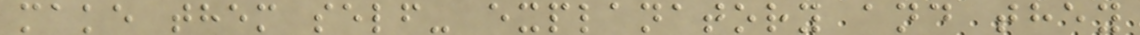make them self- explanatory and they
